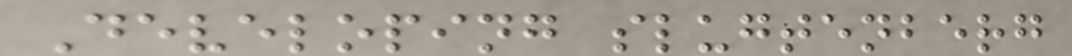Developing slugtenberg
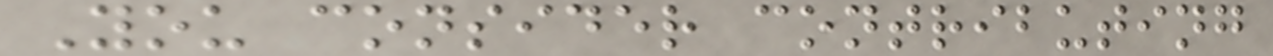You consider contributing
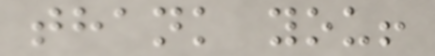thank you!
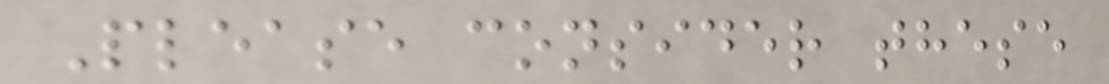Please consider these
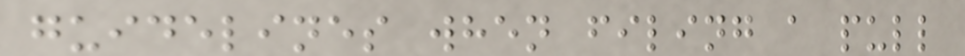guidelines when filing a pull
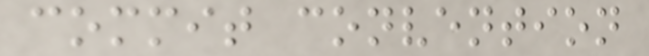commit convention
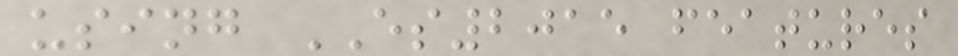using ES2015 features
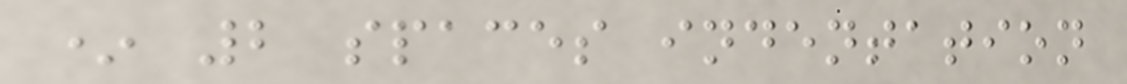* 2 spaces indentation
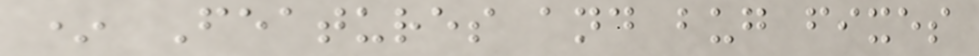* Features and bug fixes
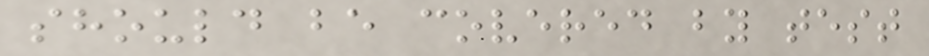should be covered by test
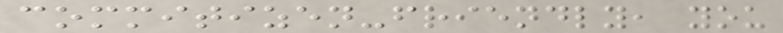commitizen-friendly, you
